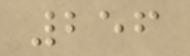256
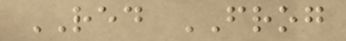RED FROG
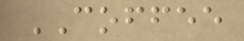COFFEE
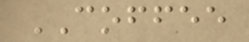COFFEE
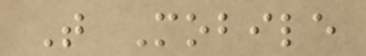T Mobile
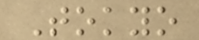Tokyo
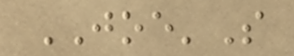JOE'S
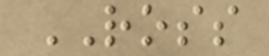ROSS
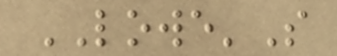LOWE'S
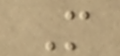M
